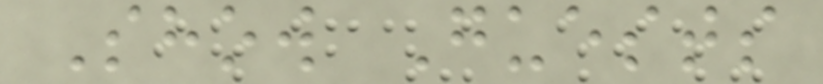Show Guests
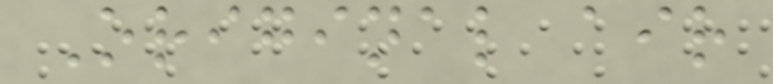Original air
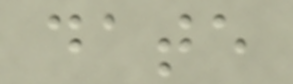date
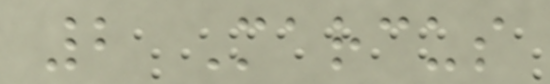2 Marcus
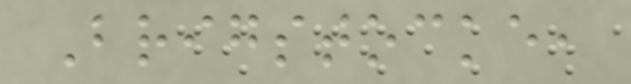Brigstocke,
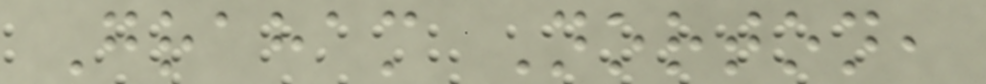Graham Norton,
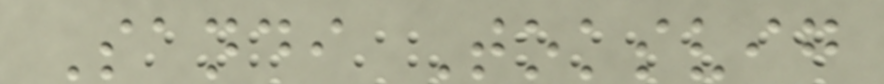Sandi Toksvig
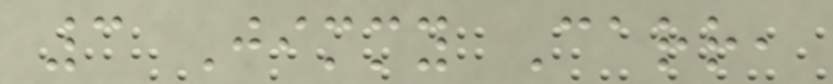3 Jimmy Carr,
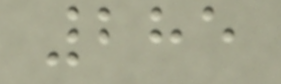285
